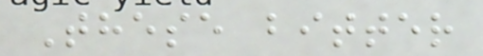These bitter
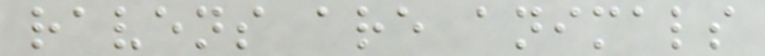ravens are animals
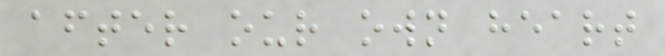after our own heart
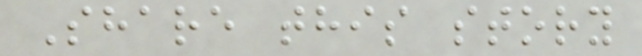Share this story
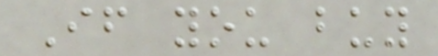If you buy
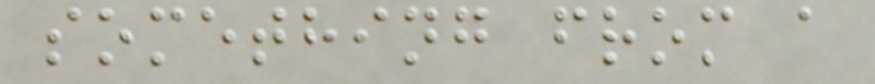something from a
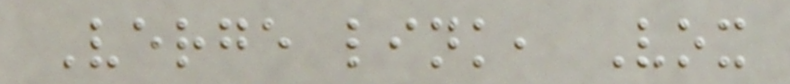Verge link, Vox
